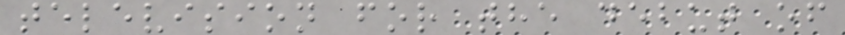television for the debut of
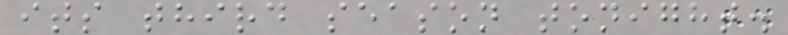its third season tonight.
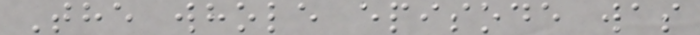The whole episode was
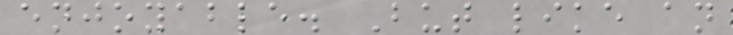enjoyable. But like an
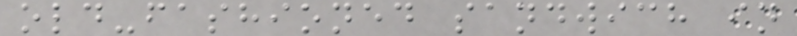old-fashioned sandwich in
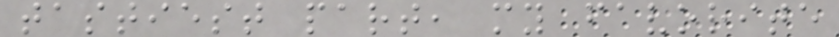tastiest part, my favorite
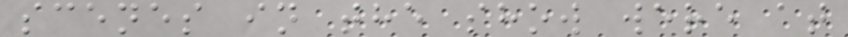scenes in the show were at
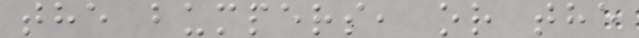the bumpers, or the
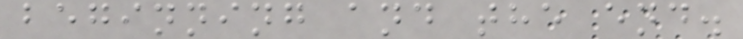beginning and the end.
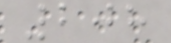208
